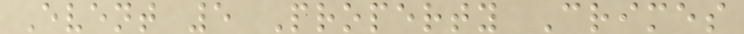Event 5 Property Crimes
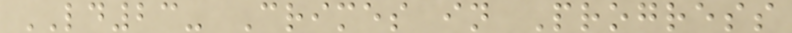LD23- Crimes in Progress
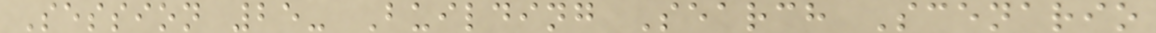Session 25- Building Search Scenario
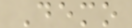Demo
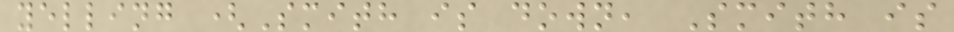yelling (Smith is down, Smith is
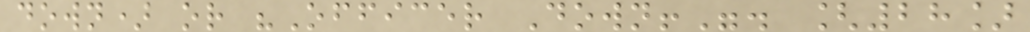down) or "Officer Down!". [28]
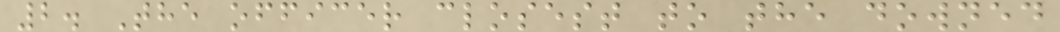2. The officer closest to the downed
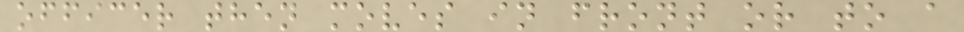officer then moves in front or to a
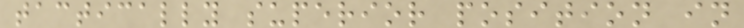tactically superior position in
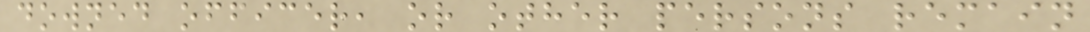downed officer, or other persons remain
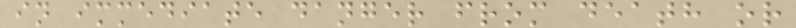in immediate danger from death or
